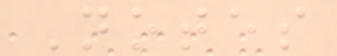Notes
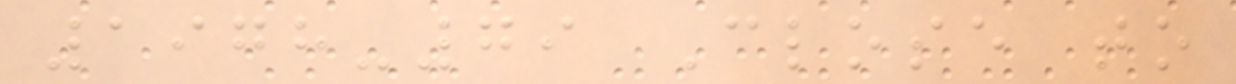1978-79 Close to
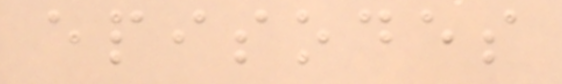episodes
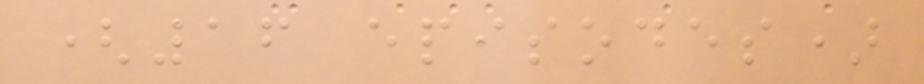(16 episodes)
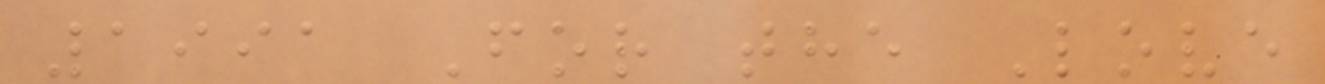1991 For the Love
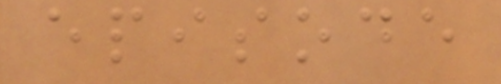episode
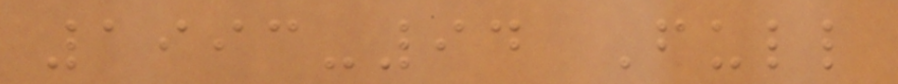1993-94 Full
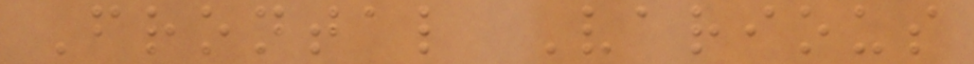Frontal Various
